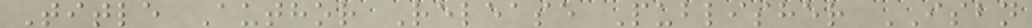Title Author Release Publisher ISBN
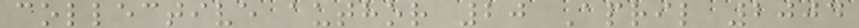collective author 20 April 2004
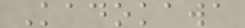Kadokawa
